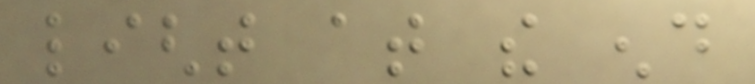light at the end
